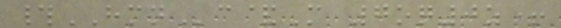#HMNc&M 7oq0z+
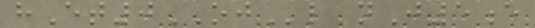hEt0OJl nJ5e
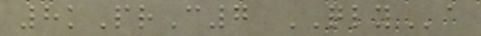8kPrC7 QLYa
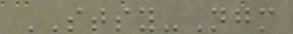STSY-Ngm
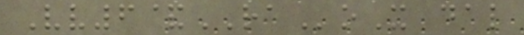Vv6&RAoX dal
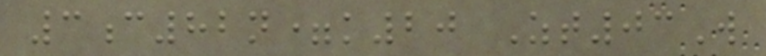3c82n=k20 Zt03W
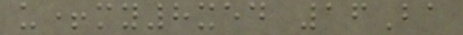u+my8xed 16Ba
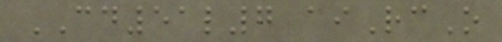CD51l7 aiRcO
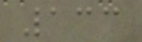133
